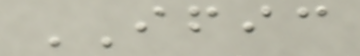IFIC
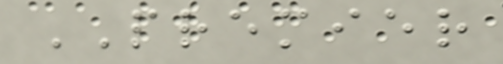PREMIER
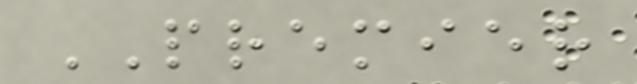PREMIER
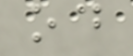od
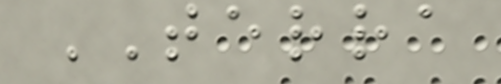TERRA
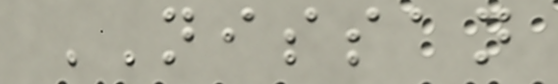NISSAN
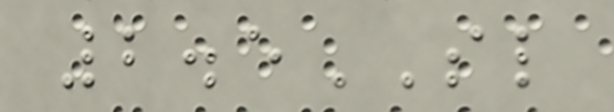2.5SL
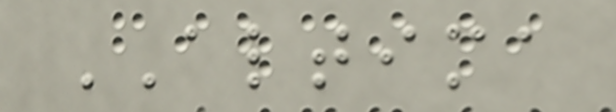ALTIMA
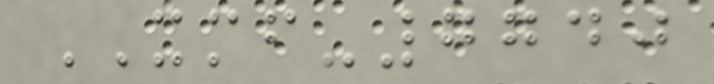XMF-7740
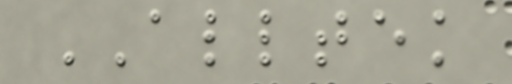ALLTEK
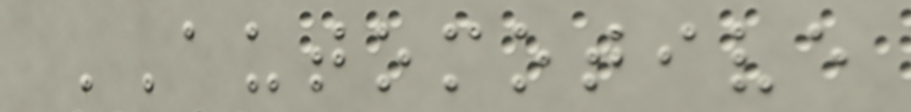AUTOMOTIVE
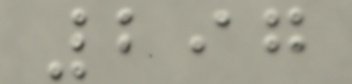297
